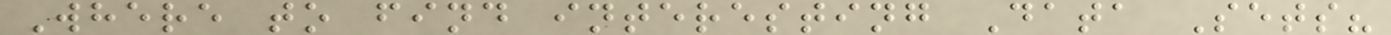Where to find interesting Data Sets?
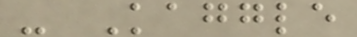- Kaggle
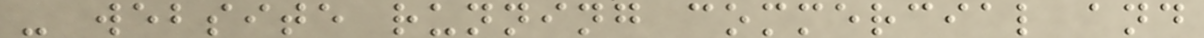- website running commercial and
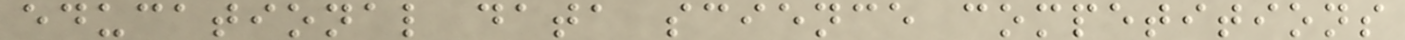educational data science competitions
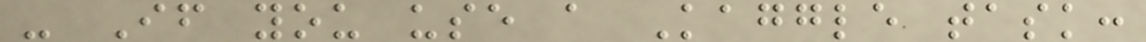- If you use a Kaggle task:
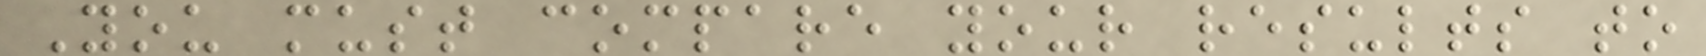You must compare your results to
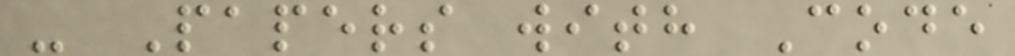- Papers with Code
